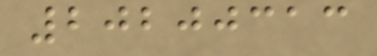20200313
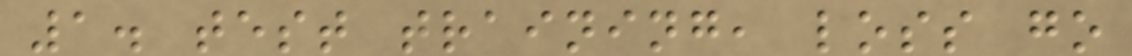1. test training, loss go
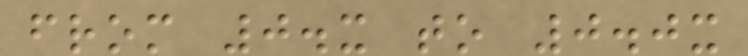from 0.x to 0.0x
